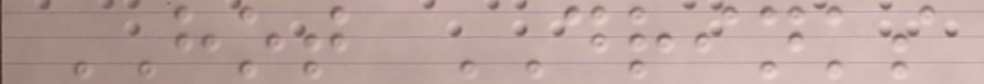HOT DRINKS
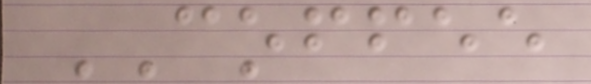COFFEE
